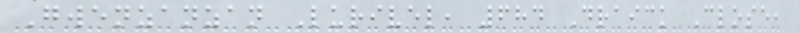Gwenzanzan Lurivel, 684 Draick Close,
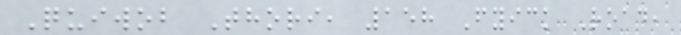Quiwob Thori, 158 Fyick Road,
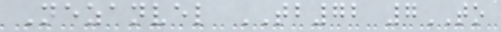Nezanvel TB72 7TO
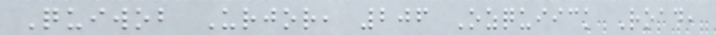Quiwob Urjor, 206 Ozquiick Road,
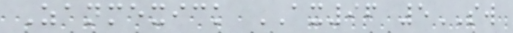Zanmexick AX96 5SW
